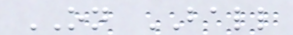ON BALL
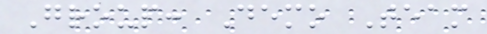Group: Demo Team
